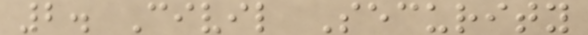2. Civil Security
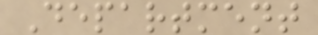Department
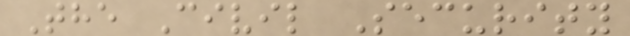The Civil Security
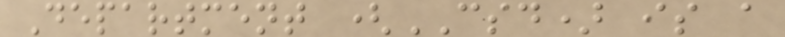Department (CSD) is a
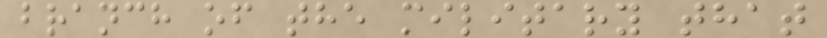branch of the military that
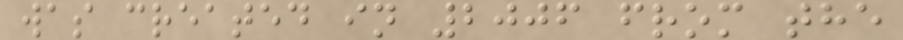was created in 2006 from the
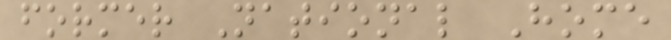former National Home
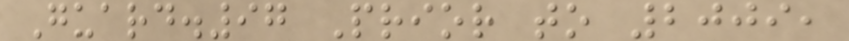Guard.97 Prior to 2009,
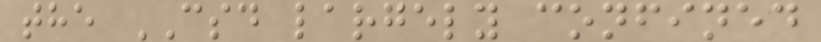the CSD largely confined
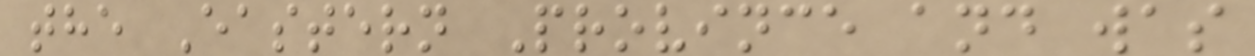the Eastern Province and was
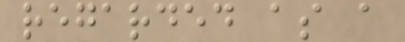regarded as a
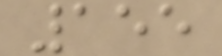155
